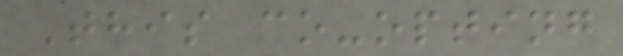This co-opting
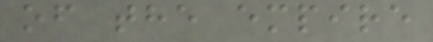of the empire
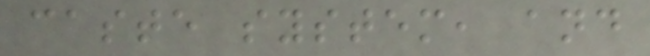caste system, and
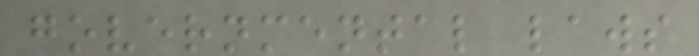governmental laws
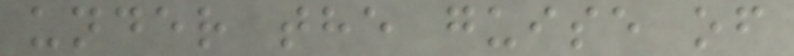under the guise of
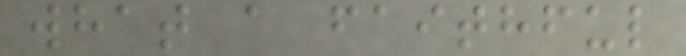what a faithful
